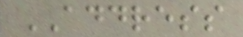ADDRESS
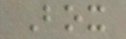Box
